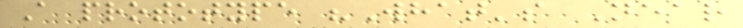A prototype "What's Near
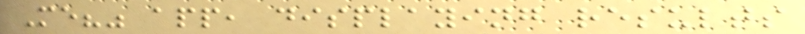Me?" app, displaying results
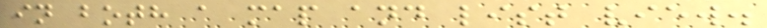in both a map and list view.
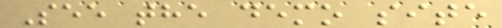See the demo site
